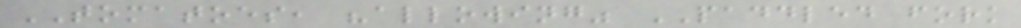TOMATOES, "allowing" PADDLED fork
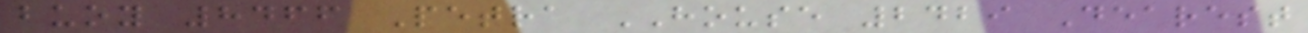buoy 8466 Petra HOUSE 2429 Dearest
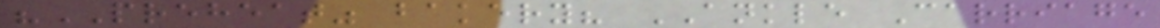"PREHEAT" bakery? ANKLE Carriage
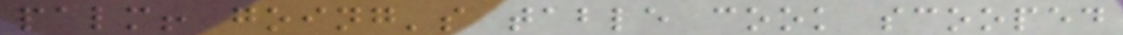palm! going's table cook scooped
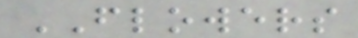FLOWERS
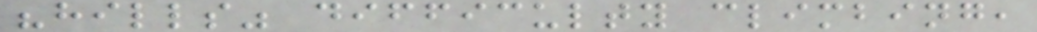"hills" difficulty climbing,
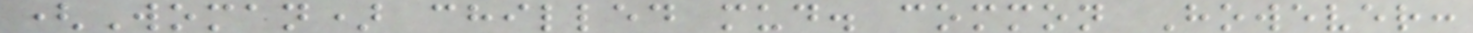(Woman) chilled mud. common However:
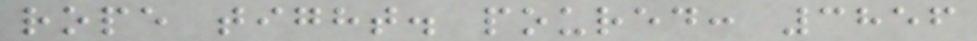rope tight. poured: 3856
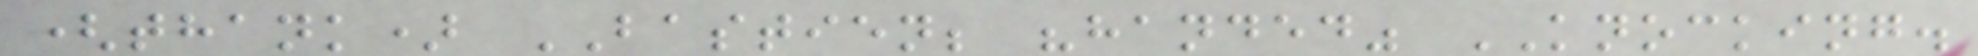(thank) BASTIEN; "handed" KNOCKING.
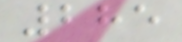285
